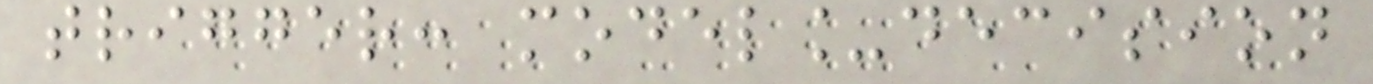trigger: model_decision
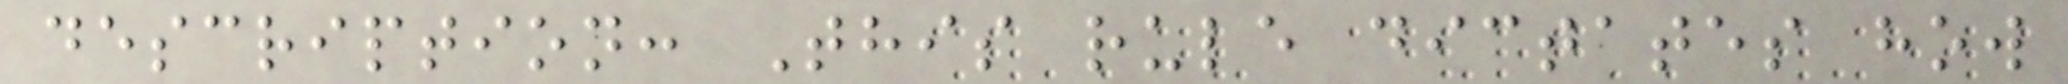description: This rule dictates how
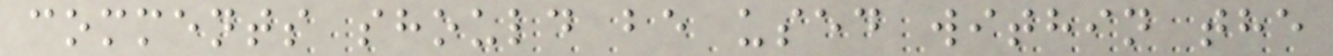comments should be used within the
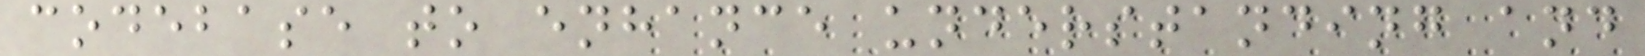codebase to enhance understanding and
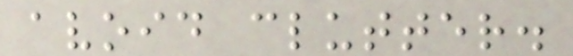avoid clutter.
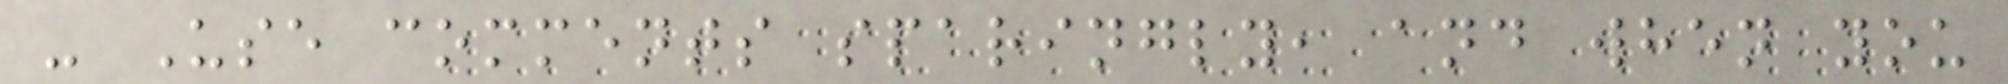- Use comments sparingly, and when you
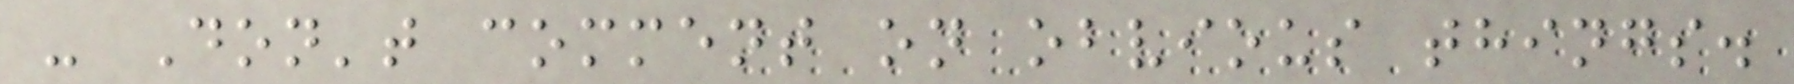- Don't comment on obvious things.
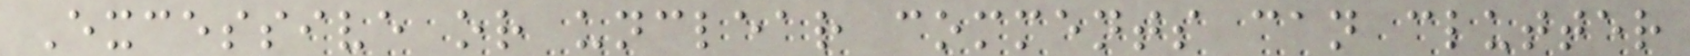Excessive or unclear comments can clutter
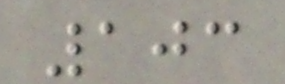103
